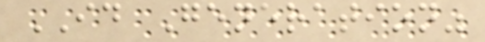ID Generation"
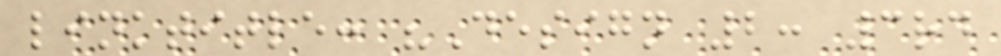linktitle: "Design 2: 3rd
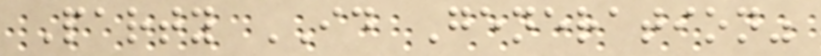Party ID Generation"
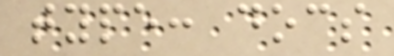type: docs
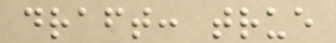draft: true
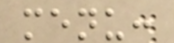menu:
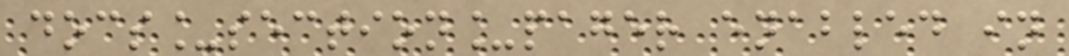docs_section_pager enabled in
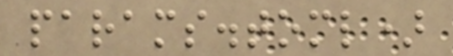params.toml)
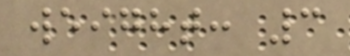weight: 3
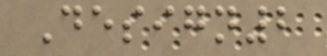Design2
